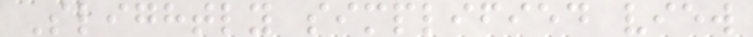Slightly simplified view
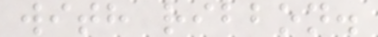with ribbon.
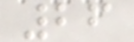26
